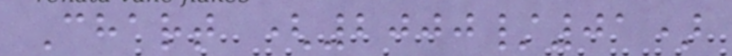Chart (2000/01)
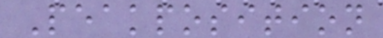Peakposition
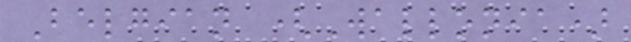Belgian (Wallonia)
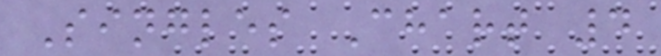Singles Chart 4
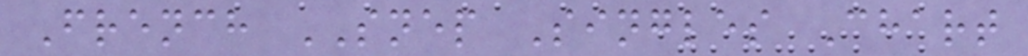French SNEP Singles Chart
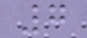7
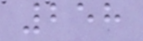258
